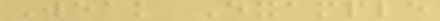Weak Example
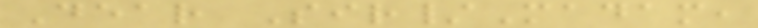Dear Sir/Madam,
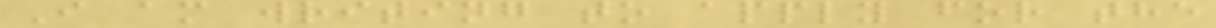I am writing to apply for the
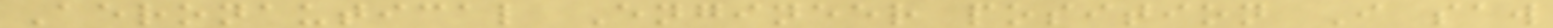Aeronautical Engineer position I saw
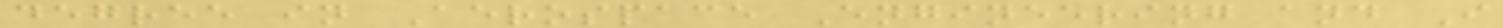degree in Aerospace Engineering and I
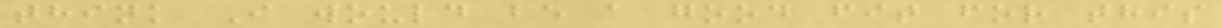think I would be a good fit for this
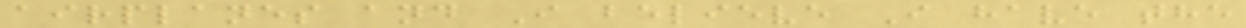airplanes and I believe I have the
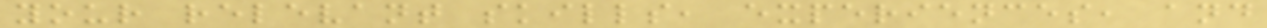your relevant skills, experiences, and
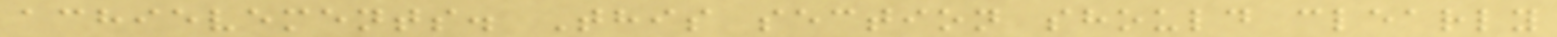achievements. This section should clearly
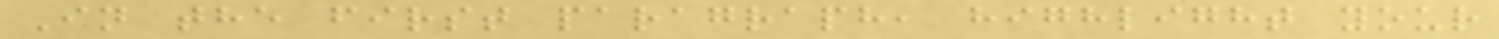In the first paragraph, highlight your
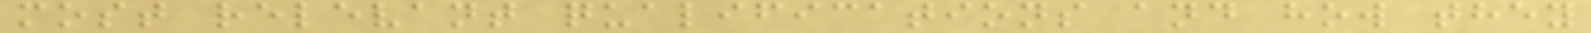most relevant qualifications and how they
